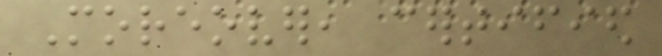Moreover, certified
